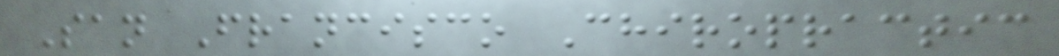San Francisco Chiropractic
